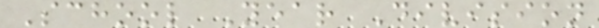School Year Division
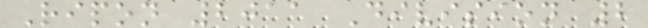Ripon 2011 Division 2
